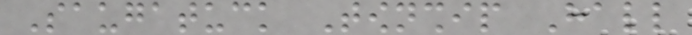Saugatuck Township Hall
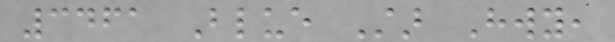3461 Blue Star Hwy,
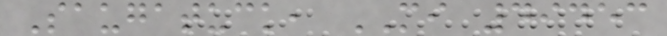Saugatuck, MI 49453
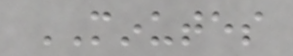MINUTES
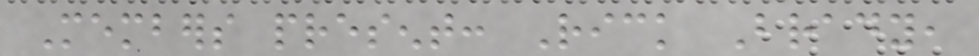Members present: Rick Brady,
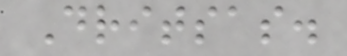Dritsas.
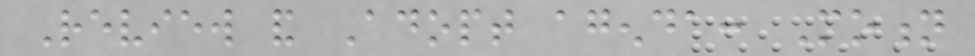Review and Adopt agenda: Motion
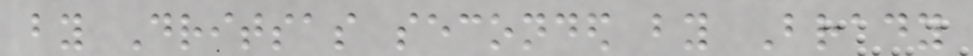by Dritsas seconded by Brady
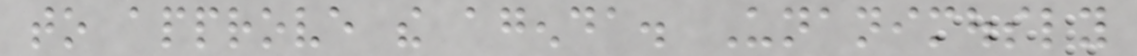to approve the agenda. Unanimously
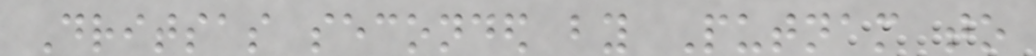Dritsas seconded by Putnam to
